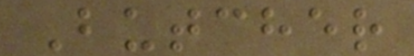Butcher
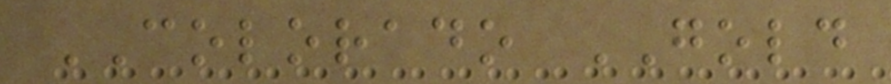COLORADO GOLD
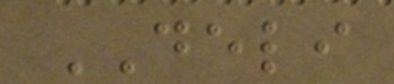DELI
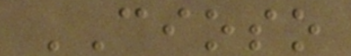CIOSO
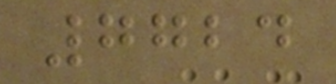7724
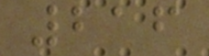216
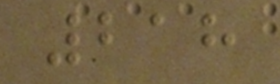218
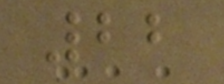22
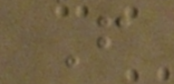F
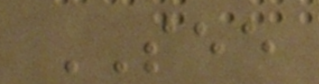SEE
